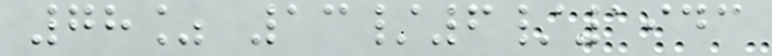78% 13/6/1943
